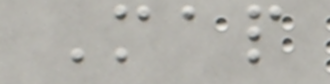Map
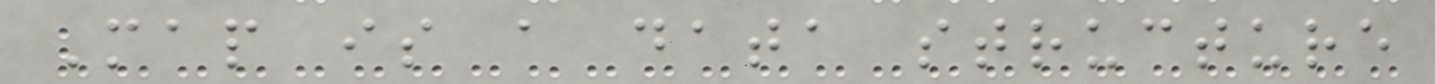Map is a data structure
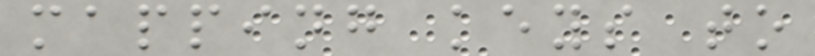mapping keys to
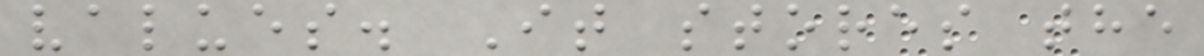values. It stores the
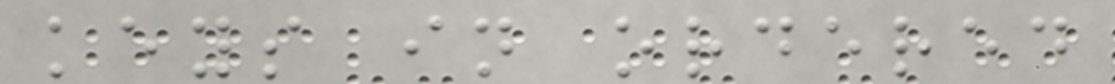keys in ordered
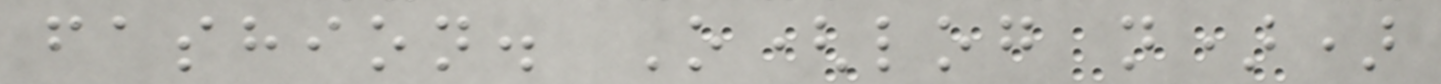fashion. O(log n))
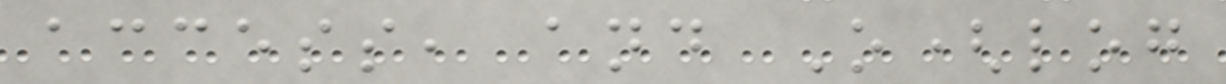access, and O(log
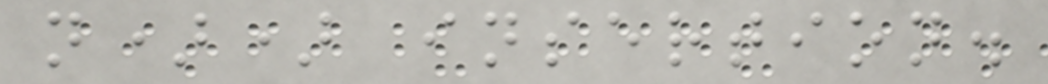n)) insertion.
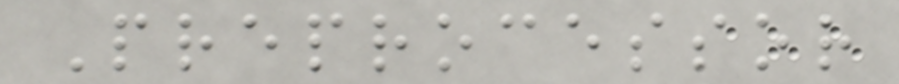Preprocessor
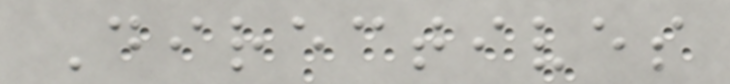Directives
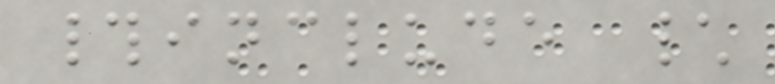#include \
